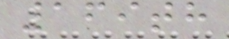169th
